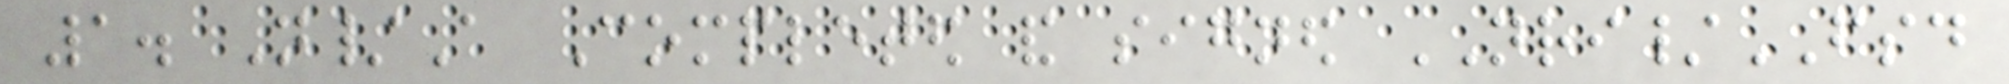1. N/A Completed and signed NRI/FSD
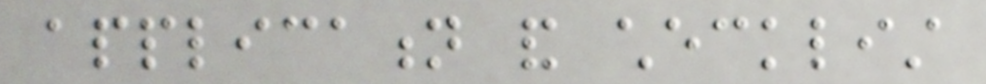application and checklist
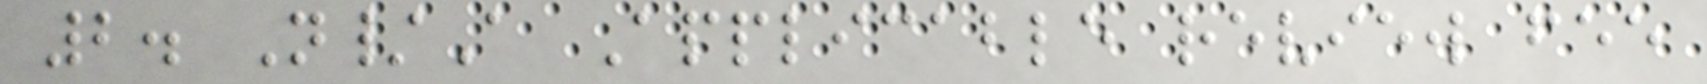2. N/A Applicable review fee
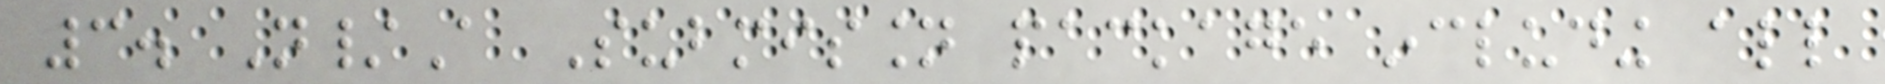3. N/A Submission package including all
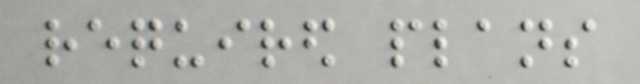required plans
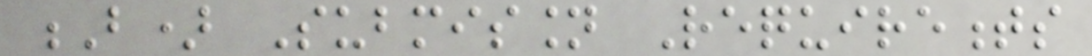B) Submission Requirements
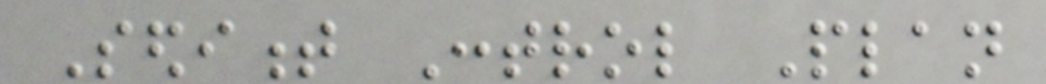Sediment Control Plan
